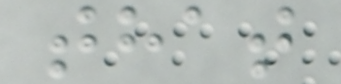that
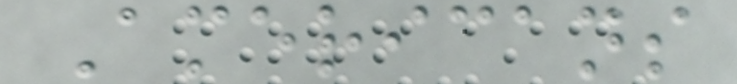Americans
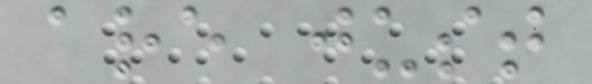are just
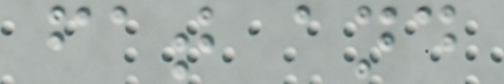fat and
